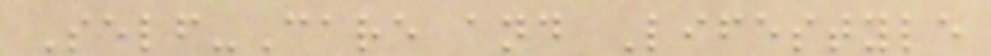Self-Care and Lifestyle
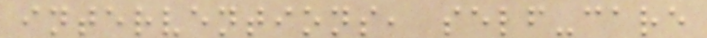interventions, self-care
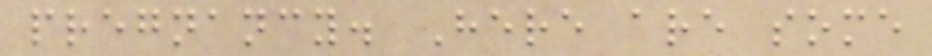pregnancy. Here are some
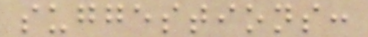suggestions:
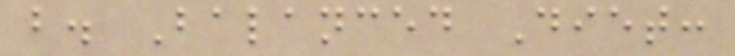b. Balanced Diet:
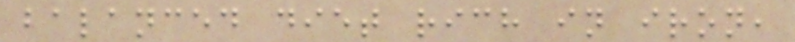balanced diet rich in iron,
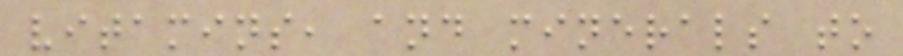vitamins, and minerals to
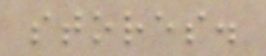stores.
